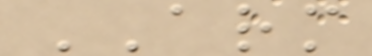ARM
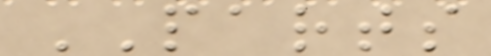PARTS
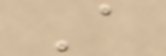A
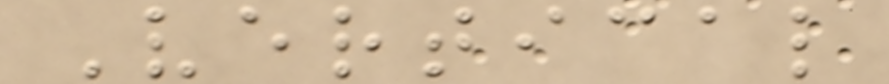Vertical
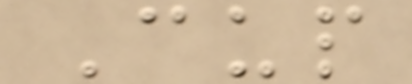Cup
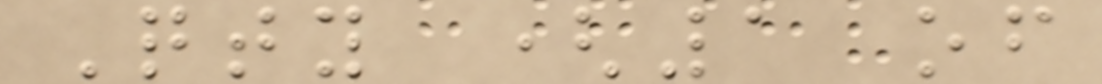Qty (1 of
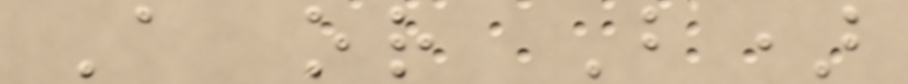A or B)
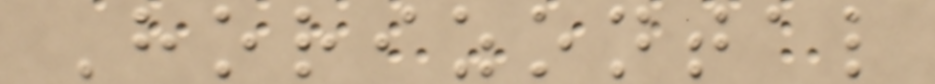Horizontal
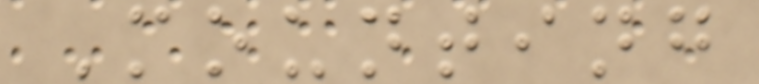Mounting
